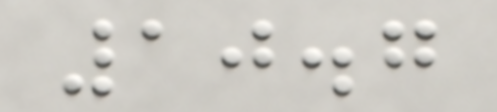10.7
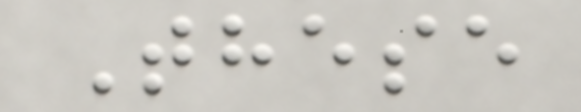These
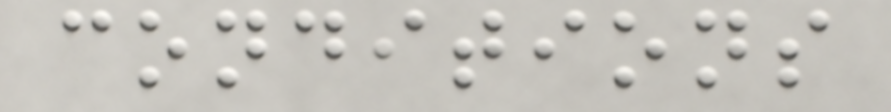conditions
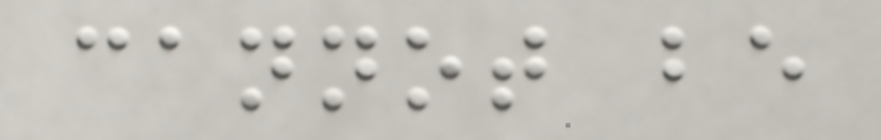cannot be
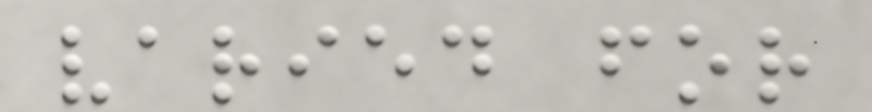varied for
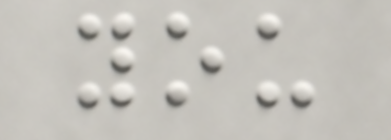you
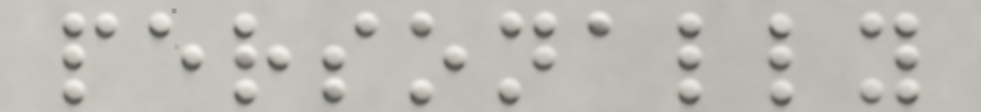personally
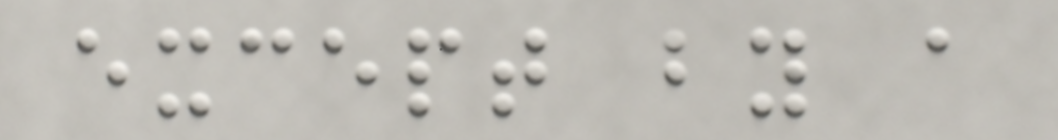except by a
